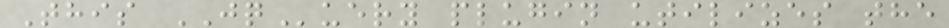This JQuery plugin utilizes the
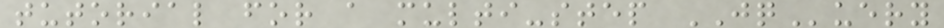tutorial for a multi-step JQuery
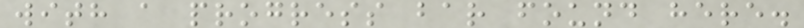with a progress bar found here.
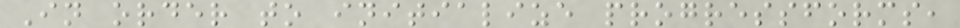In order to initialize progressforms,
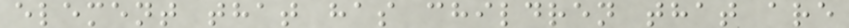element that has children that are
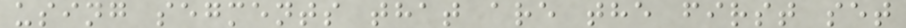using segments that are the first set
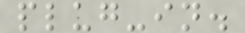plug-in.
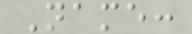Name:
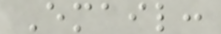Email:
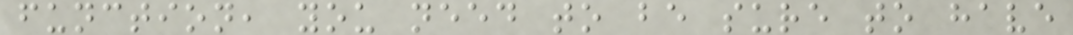function, you need to be sure to have
